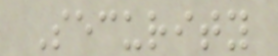Security
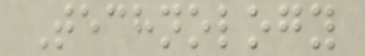Technology
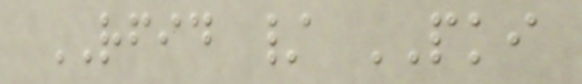RFID / PKI
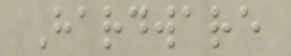Hardware
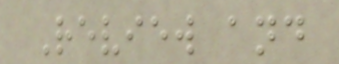Review and
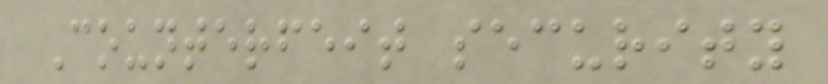Counterfeit security
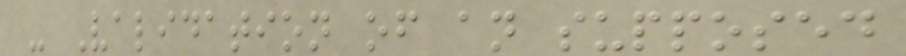- Validation of an supposed
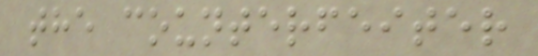the counterfeiter
